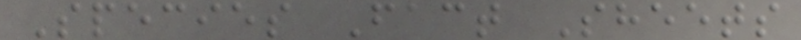Species Fact Sheets
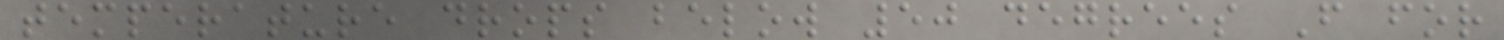temperature drops below 50 degrees F for
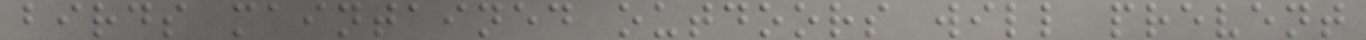birds maintained outdoors will prevent
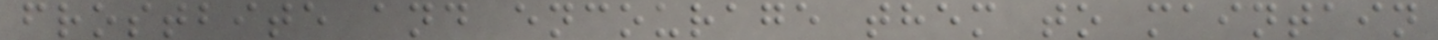frostbite and encourage them to maintain
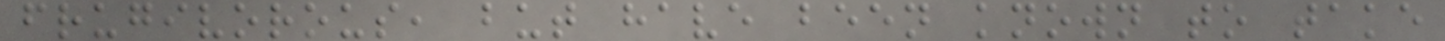frugivorous, but have been known to take
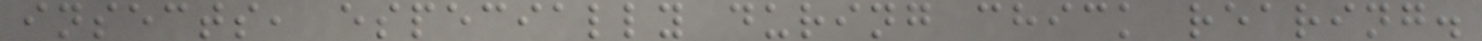insects, especially during chick rearing.
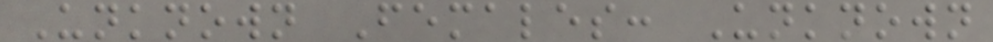Unknown Females: Unknown
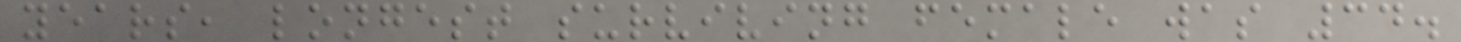years, longest surviving female was 34.
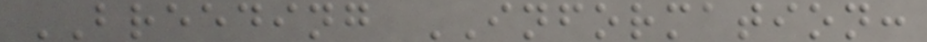BREEDING INFORMATION:
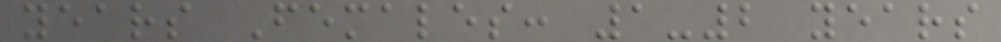years Females: 1-2 years
